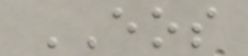EOS
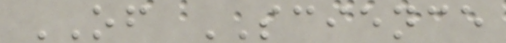OF SCIENCE
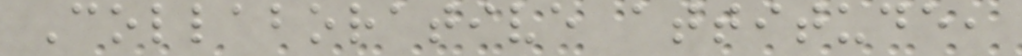Collaborative attitude,
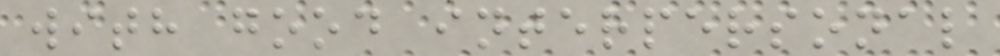with good interpersonal
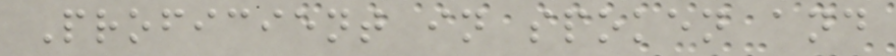Proficient in spoken and
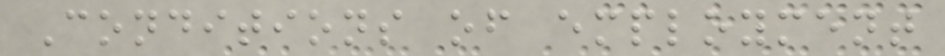Conditions of employment
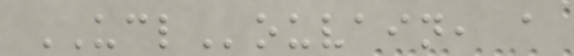UCLouvain, a
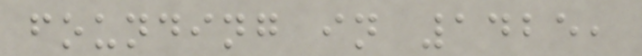founding in 1425,
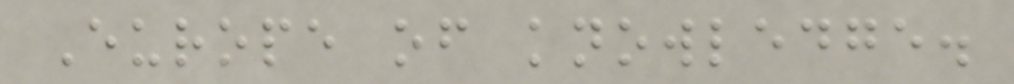Europe of knowledge.
